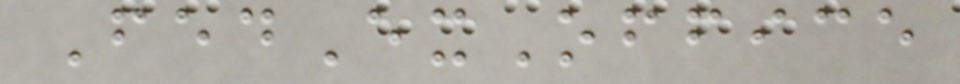FedExOffice
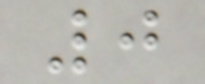0
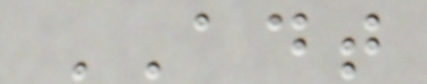ADT
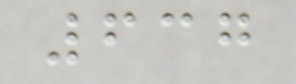637
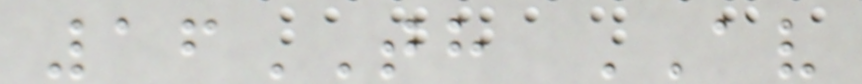16TH AV
